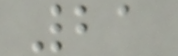21
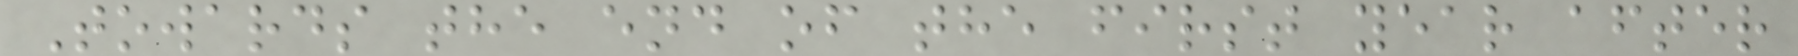Towards the end of the first year after
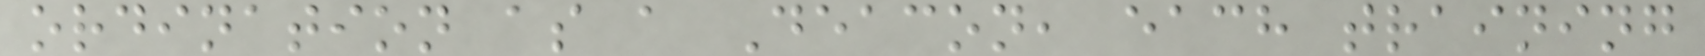ordination as a Deacon, each training
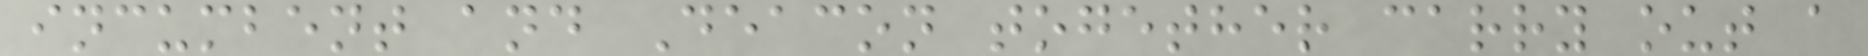incumbent and Deacon together carry out a
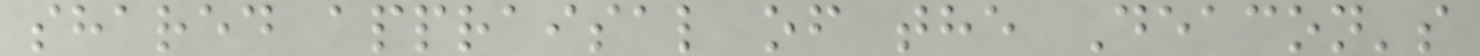shared appraisal of the Deacon's
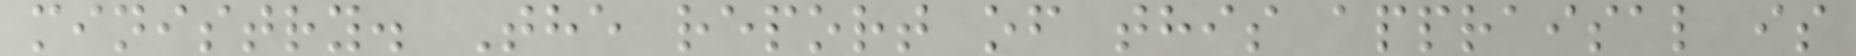ministry. The report of this appraisal is
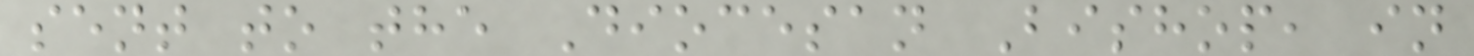sent to the Diocesan Bishop, in
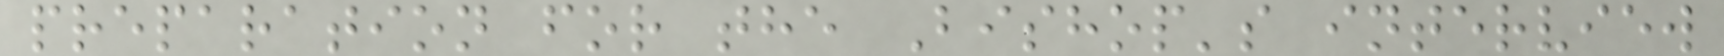preparation for the Bishop's interview
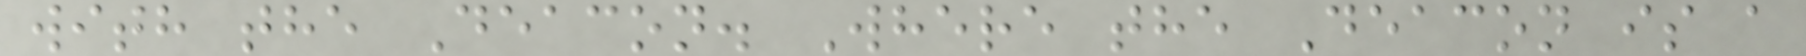with the Deacon. Where the Deacon is a
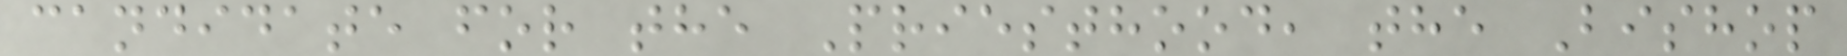candidate for the Priesthood, the Bishop
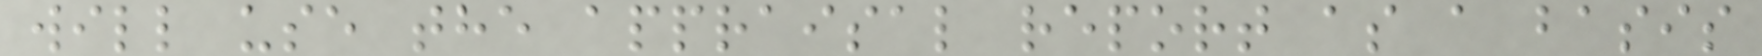will use the appraisal report as a basis
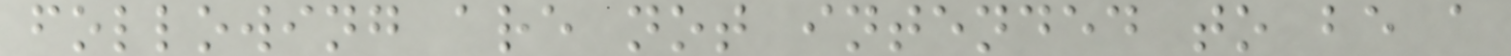following are not intended to be a
